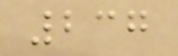237
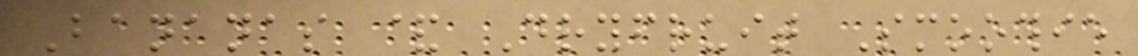Bananas & Dryfruit Smoothie
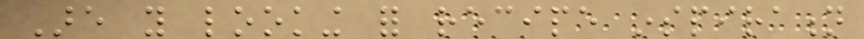Are you looking for recipe inspiration
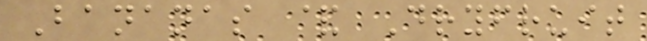Bananas & Dryfruit
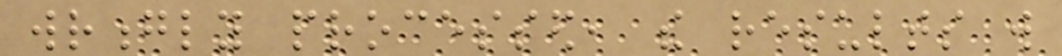wrongly processed, the results will
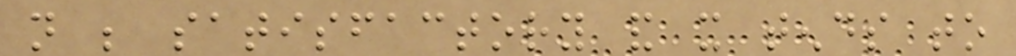not be satisfactory and it tends to
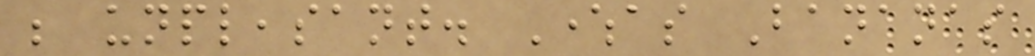be unpleasant. Whereas Bananas
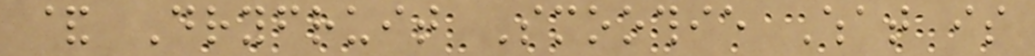& Dryfruit Smoothie What is
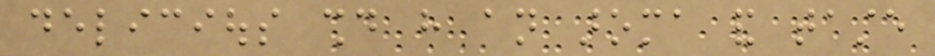delicious should have an aroma and taste
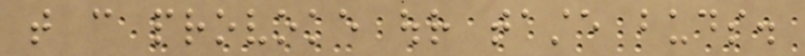that can provoke our taste buds.
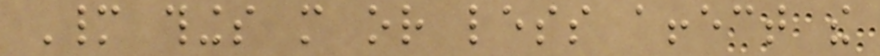Many things more or less affect the
